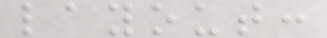layout:
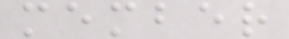member
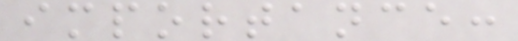importance:
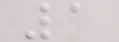1
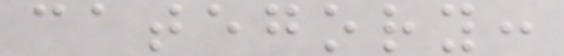category:
